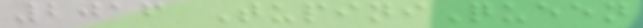2016 TupiniQueen
